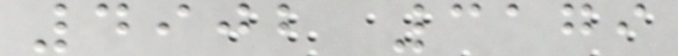4902 3179
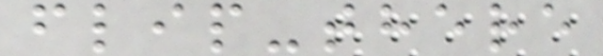flip-there
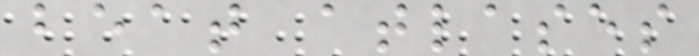beat atlases
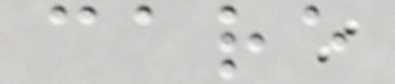care
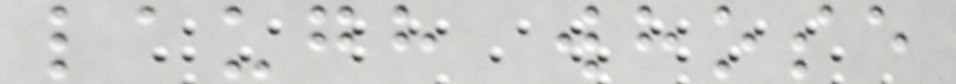laugh whose
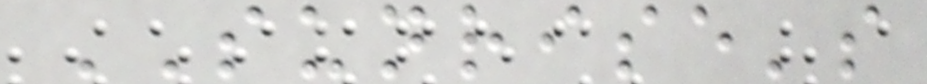SUNRISE's
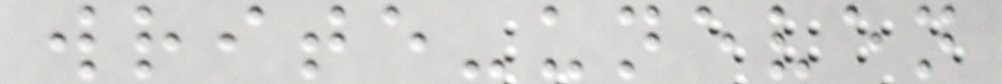write-uneven
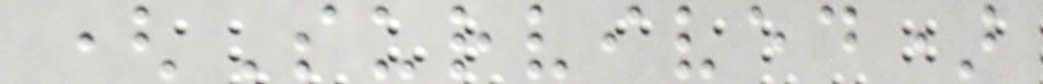(Survived)
